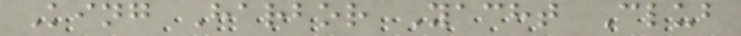King Harbor Yacht Club
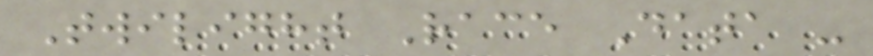Twilight Race Data -
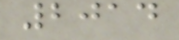2014
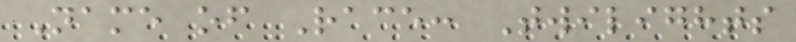Name of Race: Twilights
